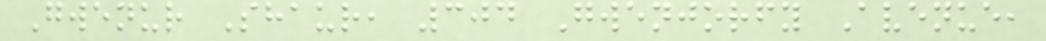Gwenur Shaur, 304 Gwenjorfy Avenue,
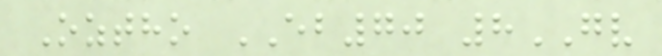Oztho EB70 8GV
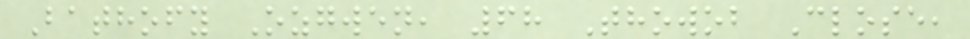Bathofy Ozgwen, 68 Thowob Close,
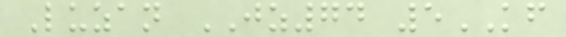Luzan JZ74 5KF
